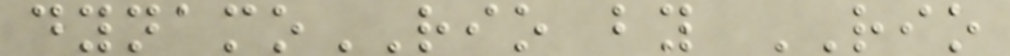dynamoRIO by RIO
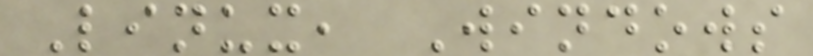Linux, Windows
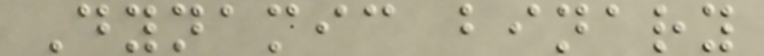Dynamic binary
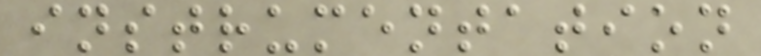instrumentation
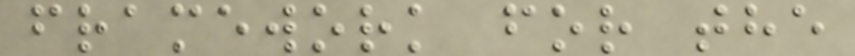framework for the
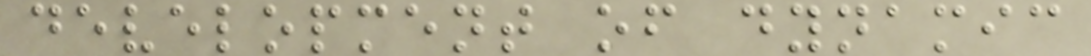development of dynamic
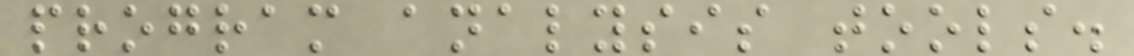program analysis tools.
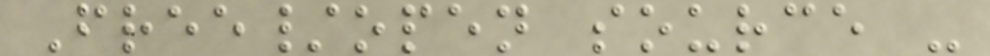Free/open source -
